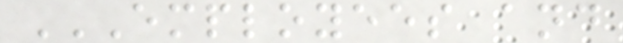EMPLOYEES AND
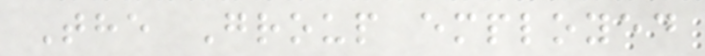The Group employed
